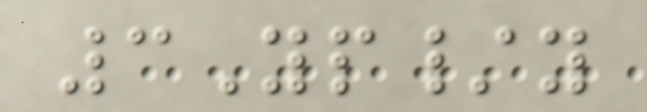3Yp/y
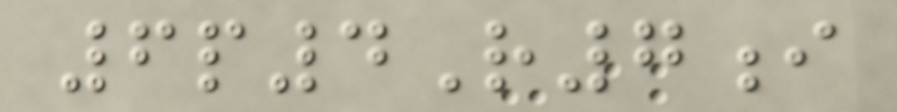6p4R7i
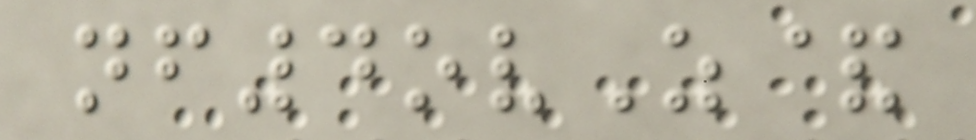nf4ovZ&
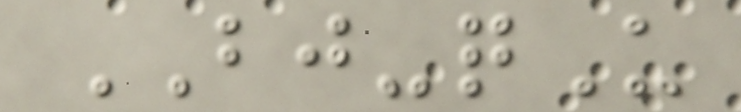BJ-qU
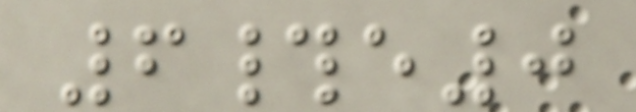6#e0
